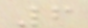6
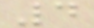4
